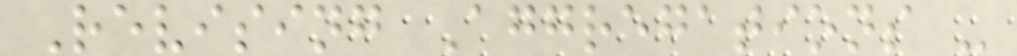Revising Aggregations -
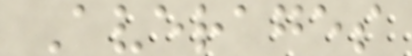Averages
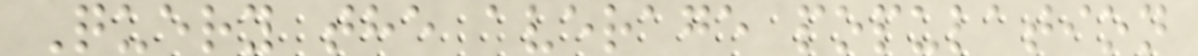Query the average population
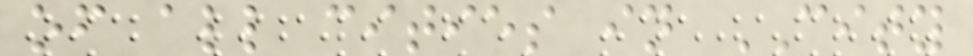of all cities in CITY
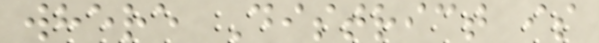where District is
